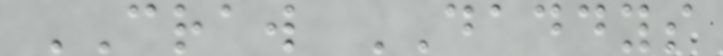CRAW DADDYS
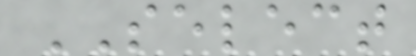SELECT
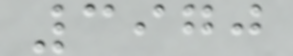3970
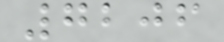7206
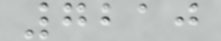7210
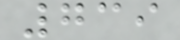739
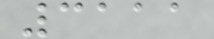3111
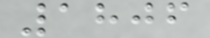1806
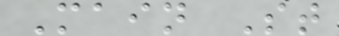Main St
